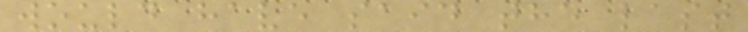would have said the last
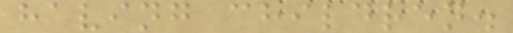having children.
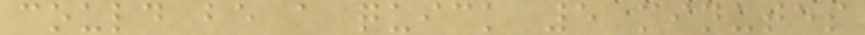could be a quick 5 minutes
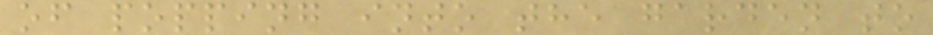of popping into the garden to
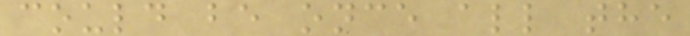could be once all the
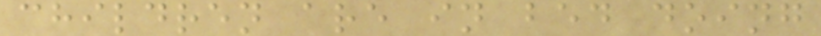children are in bed doing
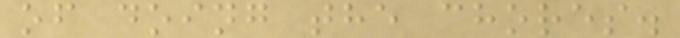of doing the chores.
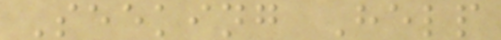Seeking Help
